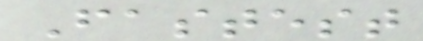Fastest
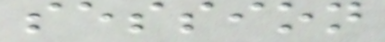session
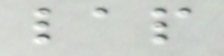lap
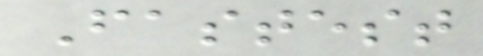Fastest
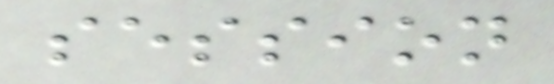session
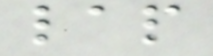lap
